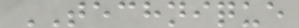TECHNIQUE
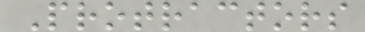Protractors
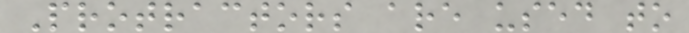Protractors are used to
